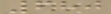680
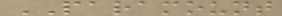PARAMOUNT
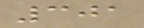301
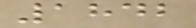1842
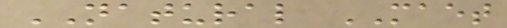NATURAL MAET
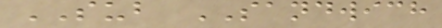SUB SANDWICH
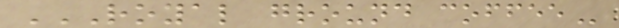ROYAL GROUND COFFEE
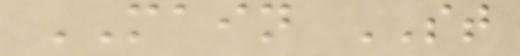MAIN ST
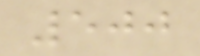500
